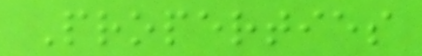Properties
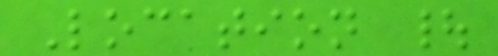Location |
